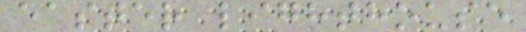easter lighthouse
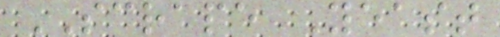SCRAPE Yeast
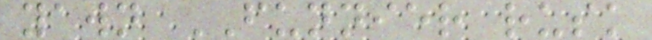yawn FUNNIER rusk
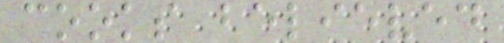cooks believed
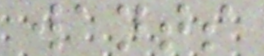wants
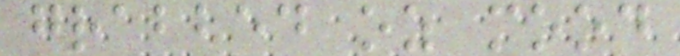grabbed oz mood
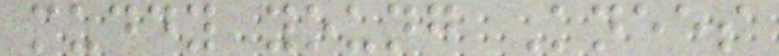muddy young Knees
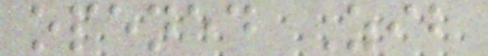opened Zib
